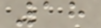18
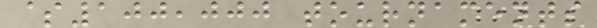$100,000 tournaments
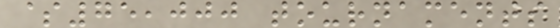$75,000 tournaments
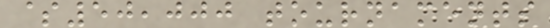$50,000 tournaments
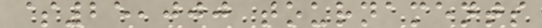$25,000 tournaments
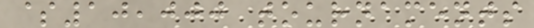$10,000 tournaments
